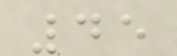45
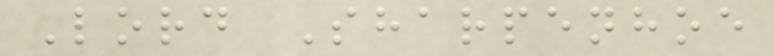Lord Sharpenhoe
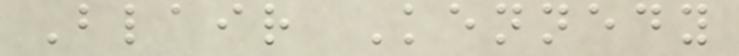Blair Kennedy
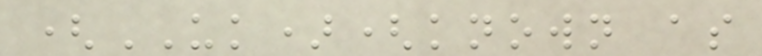(UK)(known as
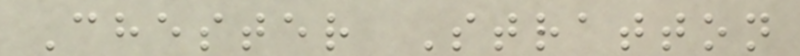Chester Stratton
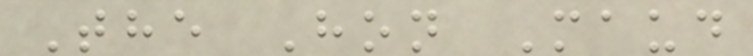The Hon Maud
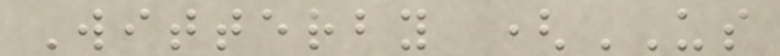Witterby (US
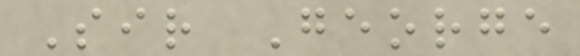Sir George
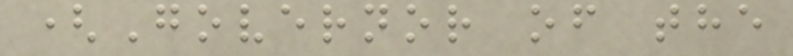(Governor of the
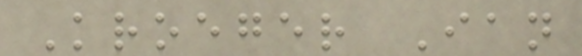Kroeger Ian
